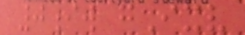0iw gIxv
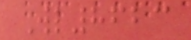Wl8623
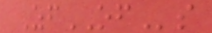ZfOFs
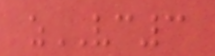zVC3
